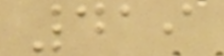419
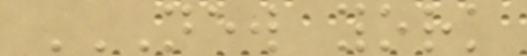NEW YORK
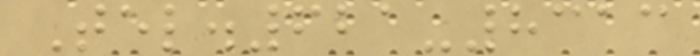Tel.621-8313
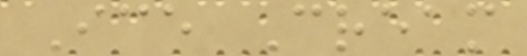Ice Cream
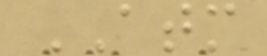ATM
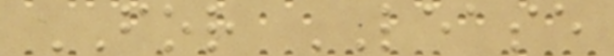FOR LEASE
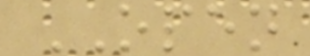OPEN
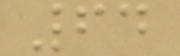64
